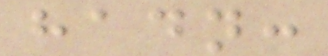hadn:
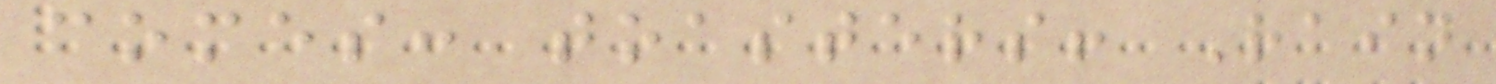comes: toasters! Rain
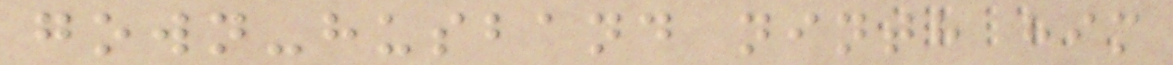gown-husband ninth him
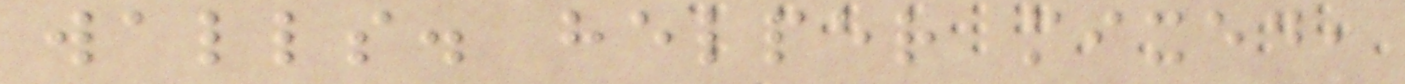walls. helper mixed,
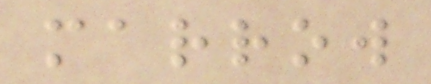marrow
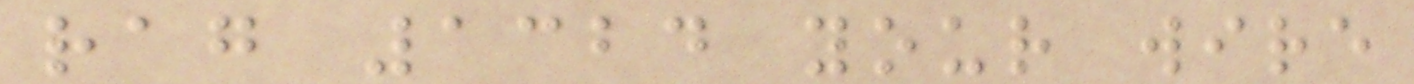rag 1324 your wire
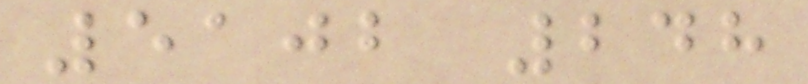5102 248
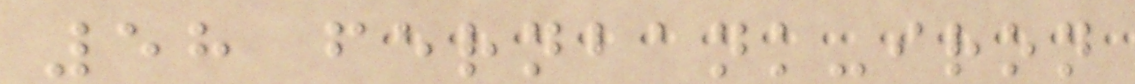58 fernbank-iron
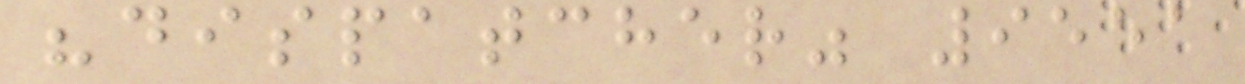"dispatcher" 9551
